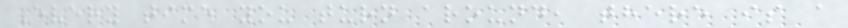Every time you turn around, there is a
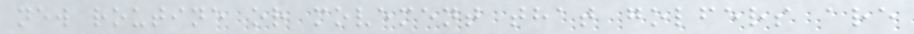new routine or movement that golfers are
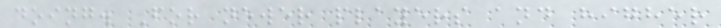doing. For newer players and higher
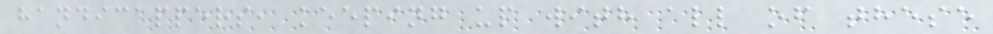handicappers, keeping up with all of these
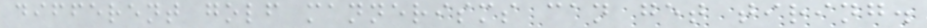different golf mannerisms can get tiring.
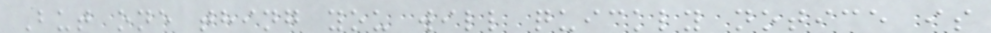But one thing you will quickly notice is
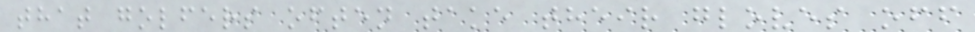that golfers often take their gloves off
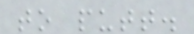to putt.
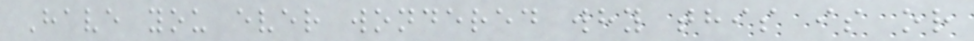Have you ever wondered why this is or
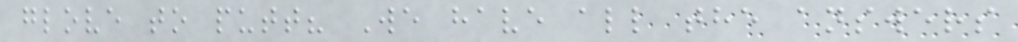glove to putt? We have all the answers
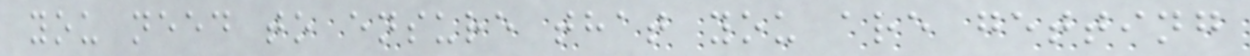you need to ensure that you are getting
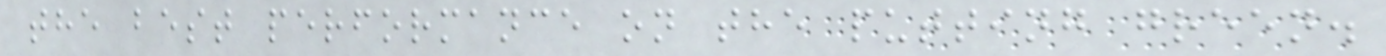the best performance on the putting green.
